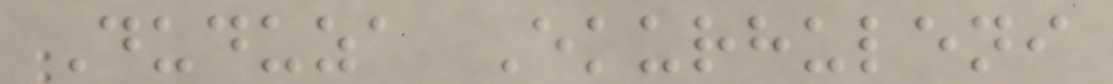Duduza Ekurhuleni
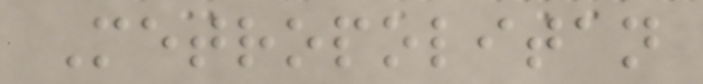Metropolitan
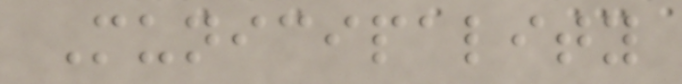Municipality
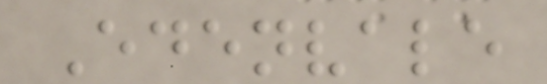Edenvale
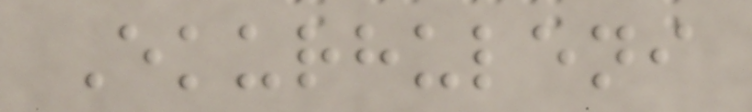Ekurhuleni
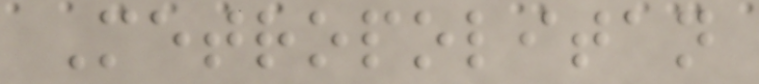Metropolitan
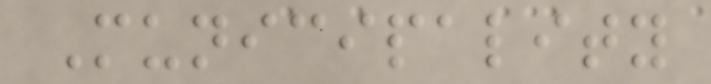Municipality
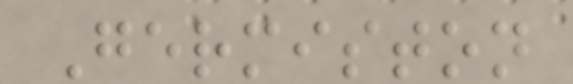Germiston
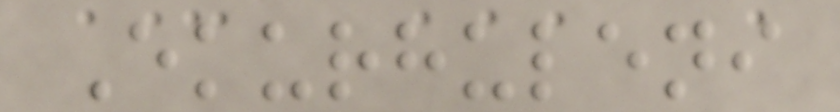Ekurhuleni
